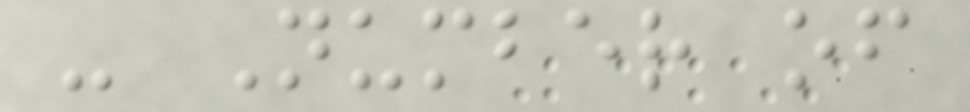- Number of
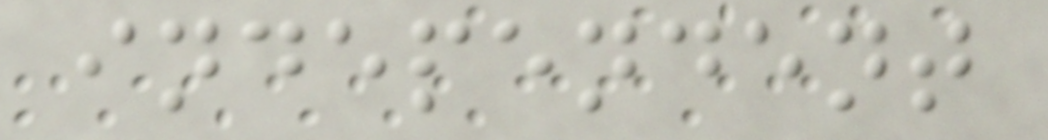independent
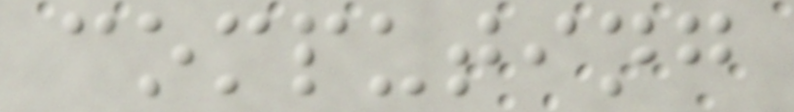computing
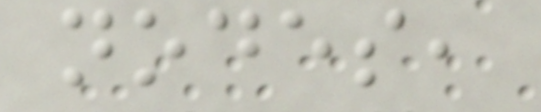nodes,
